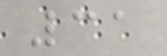31
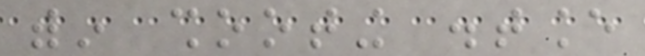within shooting distance
